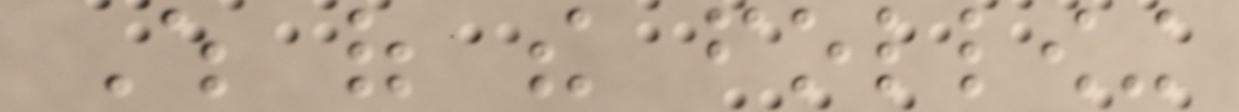Which of the following
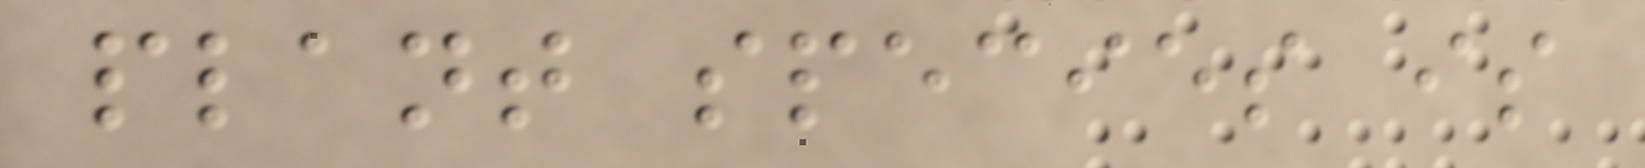plant species is
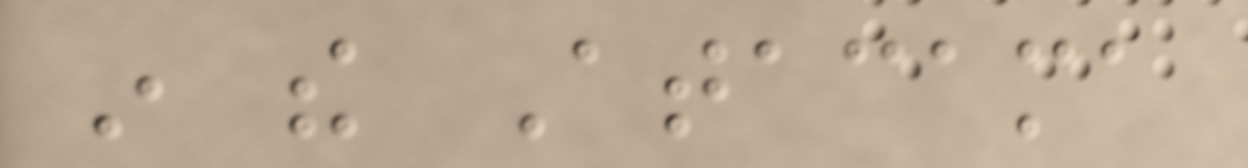in the Atacama
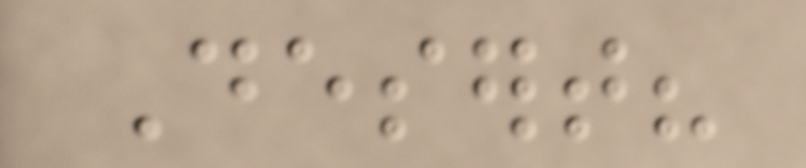Desert?
